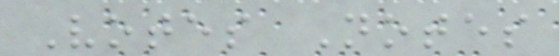Votes Notes
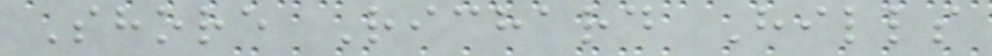Shore Richard Hills
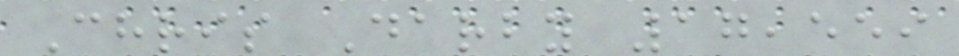Chris Darby 17,559
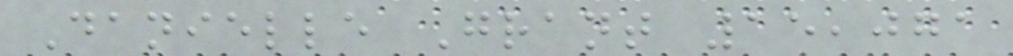Danielle Grant 15,071
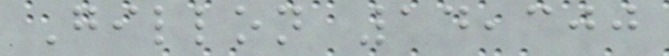Gillon 14,300
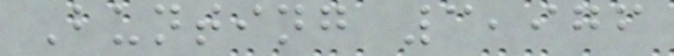Bunting 3,976
